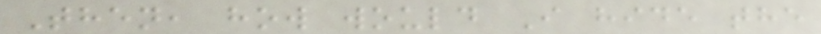Then, how would I hide the
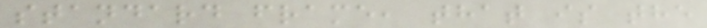standard frame, that is the
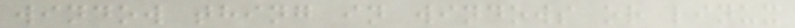window thing in windows or linux
